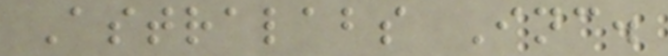Astralabs Inc.
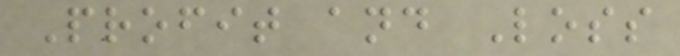Profit and Loss
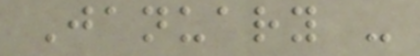January -
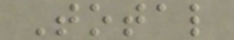Total
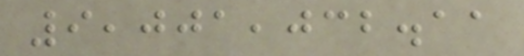9,001,032.11
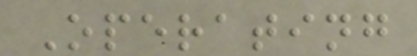Operating
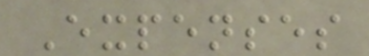Expenses
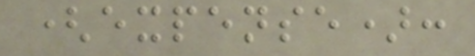(expense):
